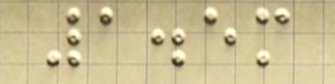1.5m
